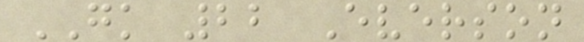GK 22 Everson
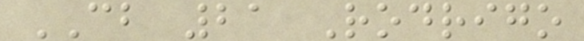CB 21 Rodrigo
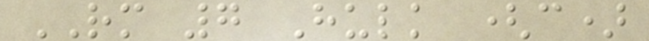RM 7 Hulk (c)
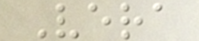Vera
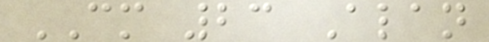CM 23 Alan
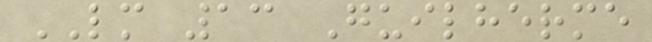LM 13 Guilherme
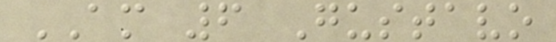AM 6 Gustavo
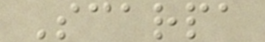Scarpa
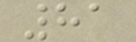81
